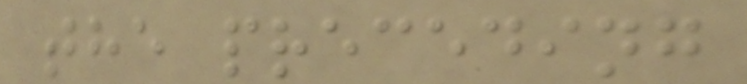the preceding
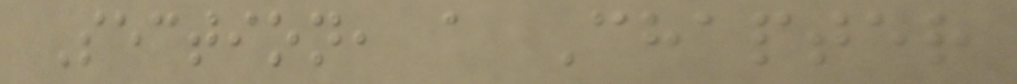Section, a Chapter
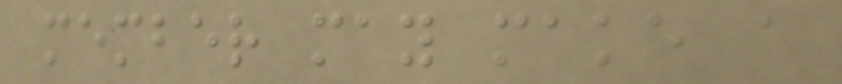member may make a
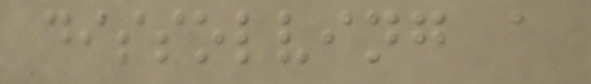dissolving a
